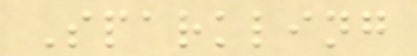Sparkling
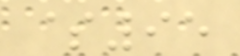$95
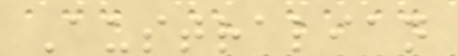Australian
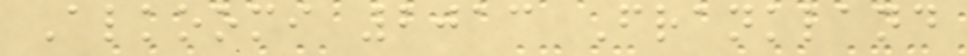Alkoomi 2013 Frankland
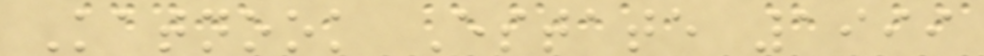Katnook Estate 1999
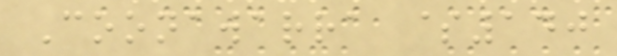Coonawarra $140
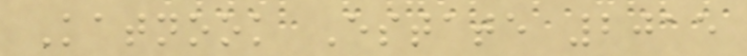Katnook Estate 2015
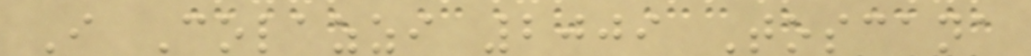I Colazzi 2009 Toscana
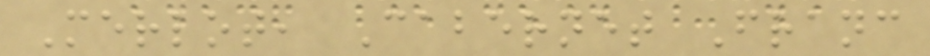Merlot, Cabernet Franc
